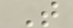T
